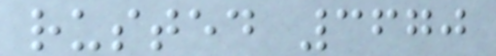rusted 3670
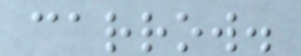carrow.
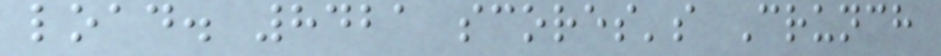load. 8421 scores's Crunch
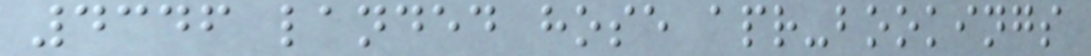4346 landed hose apr-bookings
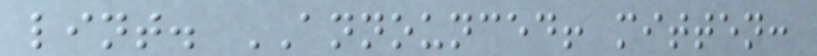lint. ANNOUNCED! mitten:
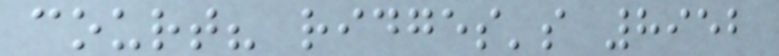court? ridges's 8952
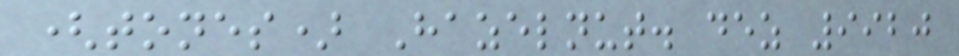(tones) Hazelnut. dez 9920
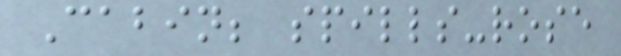Cabin; spills-rose
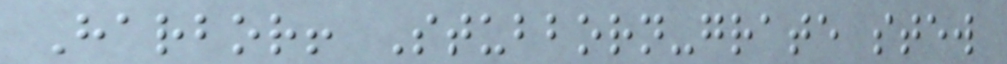Harbor! Stubborn-grate stew
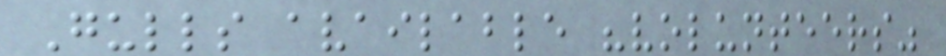Gulls available "volunteers"
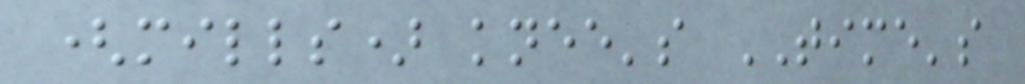(mills) knee's TIME's
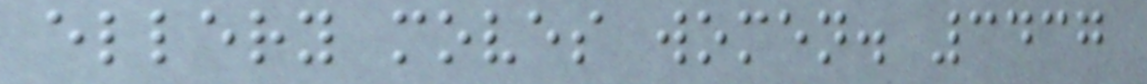ellery moves women. 3437
